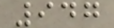947
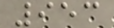953
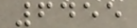6455
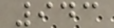943
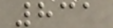831
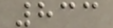833
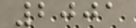2001
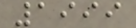1999
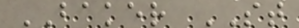BAKER ST
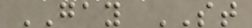GAY ST
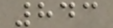843
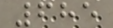685
